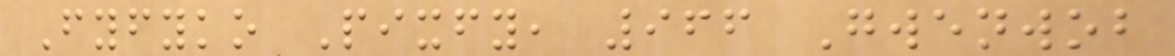Fyfyko Pixfy, 966 Gwenwob
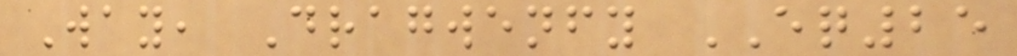Way, Dragwenfy EQ25
